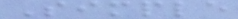Simple
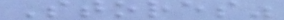Stores"
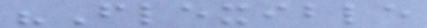"Flexible
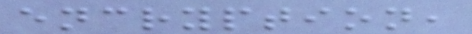encryption,
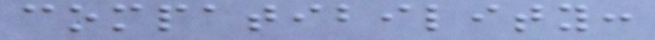compatibility:
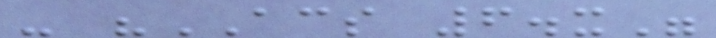- "ACS 6.x"
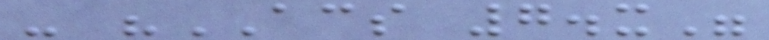- "ACS 7.x"
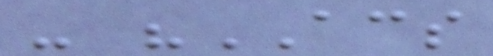- "ACS
